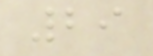29
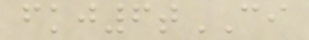fkj6tCI
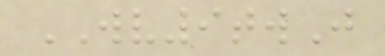WV9twJ
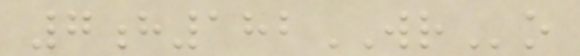7h182WRo
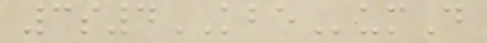3s4KBEumD
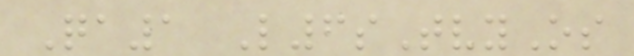Qa1 L6sTvyOs
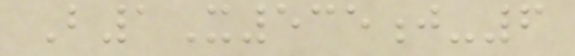B1X535j-6
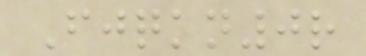Fjqkn0r
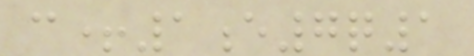c+1e7q1
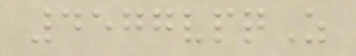4577vpqZ
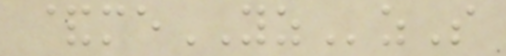&meYZzS
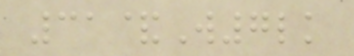31&W7lk
